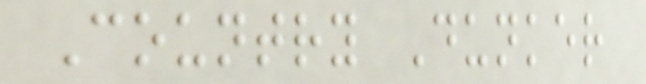Country Dunker
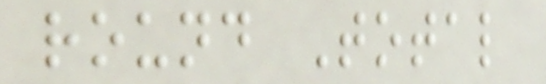round Total
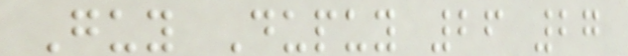Guy Dupuy 26 27
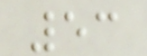53
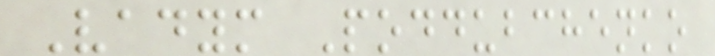Vadym Poddubchenko
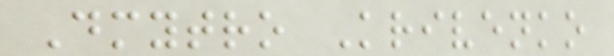Dmytro Krivenko
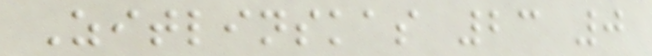Zitlinskas 23 0
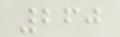260
